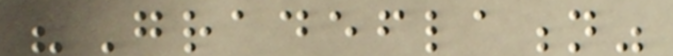"Gradeflation"
